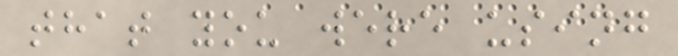that you were using
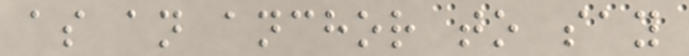as an anchor to say
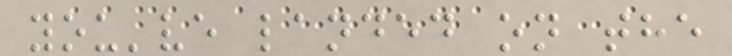you've landed on the
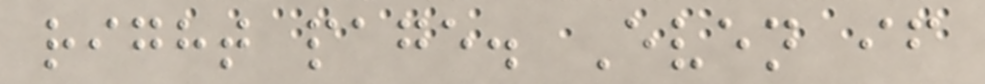right page. Even if
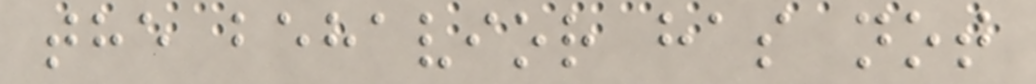the behavior has not
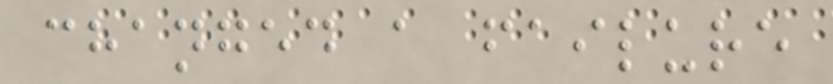changed a failure
